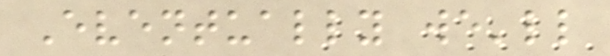Eventually we'll
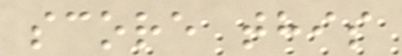score this
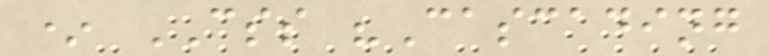* CSS "Cascading
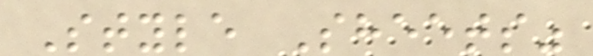Style Sheets"
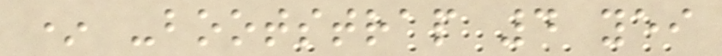* -bootstrap 4 yei
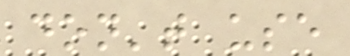don't use
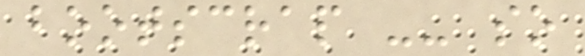bootscrap -- so
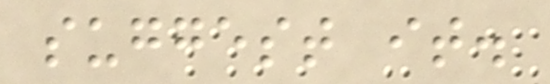suggest it.
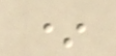*
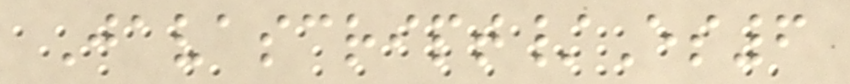Javascript/Es6
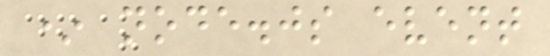* node.js event
